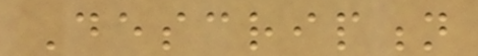Description
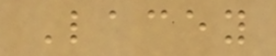Lacey
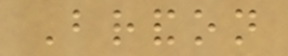Brandon
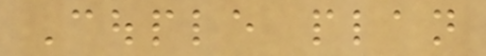Couple plan
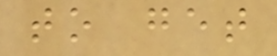to get
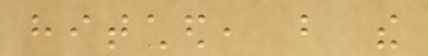hitched, but the
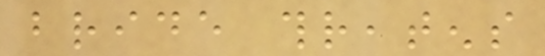bride threatens
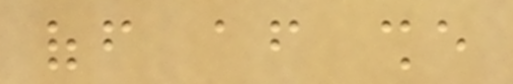off after she
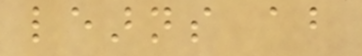learns about
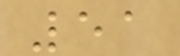51
